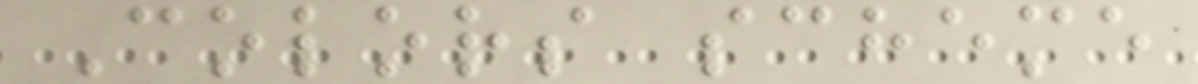Colors scheme
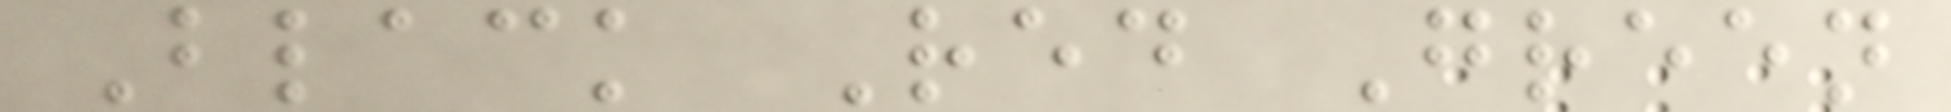Black Red Green
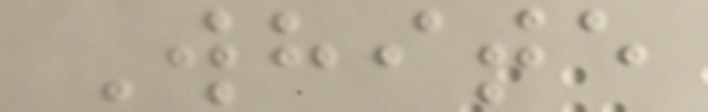White
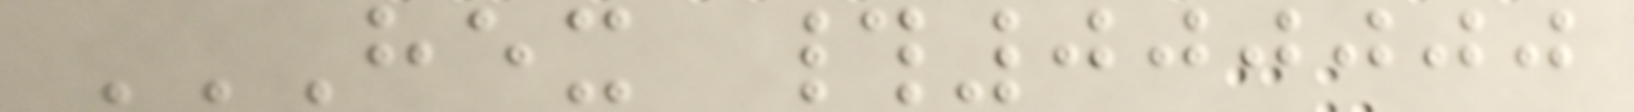HEX #000000
